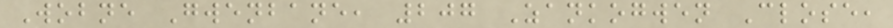Wobne Gwenbane, 207 Zankogwen Close,
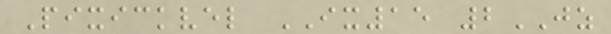Pixickvel IX15 2JZ
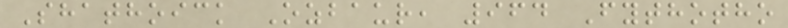Shathoick Ozbaur, 964 Fythotho
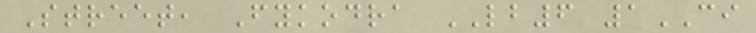Street, Fykodra LB6 1CI
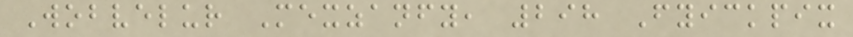Wobvelur Mexzanfy, 298 Fyickpix
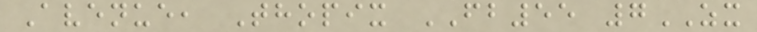Avenue, Thopix FB55 7ZX
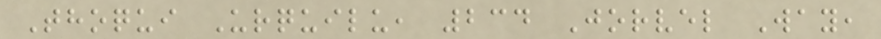Thoqui Urquilu, 234 Jorvel Way,
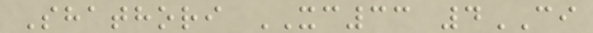Shathori XC33 4CI
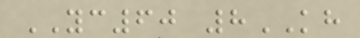YC60 8KH
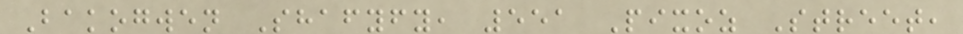Bakogwen Shafyfy, 551 Pixoz Street,
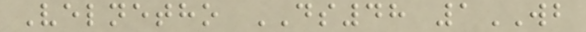Velnetho DS48 1WB
